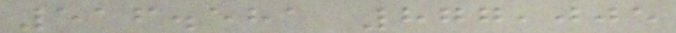516.581 877,005
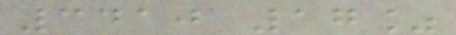3410 17%
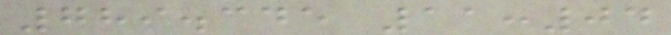789.345 11:04
